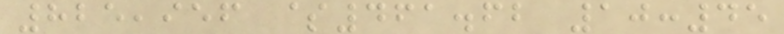825,956 $461.62 10:45
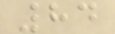84
